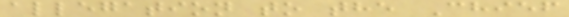allegation to the Chief
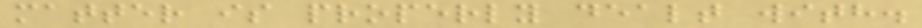matter is properly dealt with.
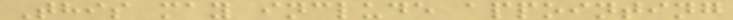This may include appointing
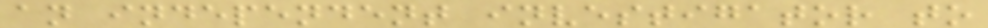an independent investigator to
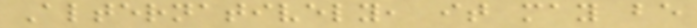Alternatively, it may be
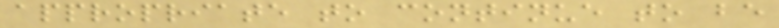appropriate to continue to be
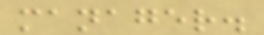manager.
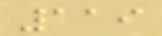119
